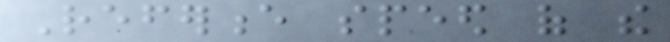Reference speed of the
